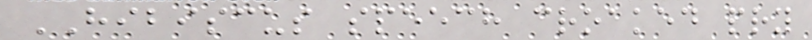HIBISCUS speech croaked pry
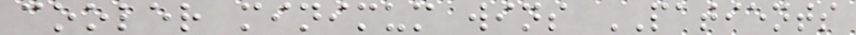cooler minimum wins PATIENTS
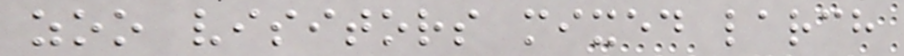zoo visitors mixed larch
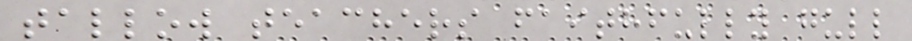tallow teachers faithfully gull
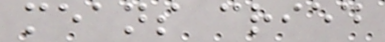means cried
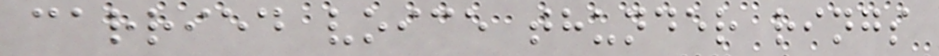carried voice thunder rings
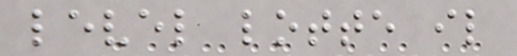level lotte il
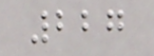227
